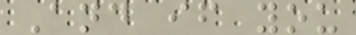And if you
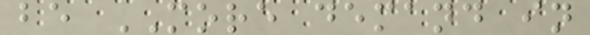be MORE demand in
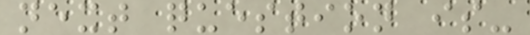next question is-
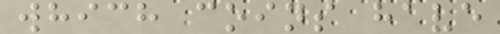which coins have
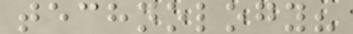technology?
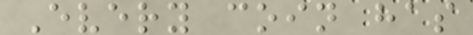Every coin has
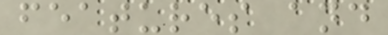features and
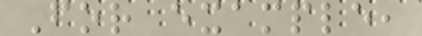For example,
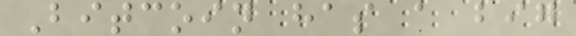Bitcoin has a big
